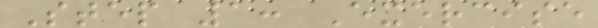Step 1: Exercise
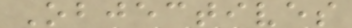Objectives
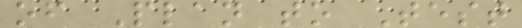of Plan to Test
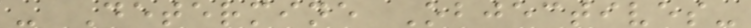- Determine Objectives-
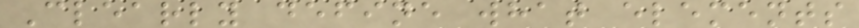Clearly define what elements
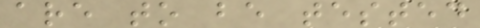are to be tested
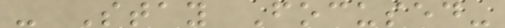- Stay Focused-
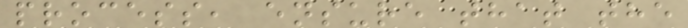process, ensure that the
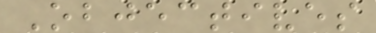Objectives
